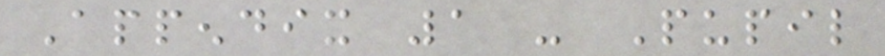Appendix 1 - Pupil
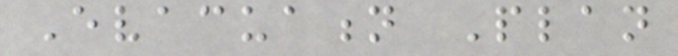Evacuation Plan
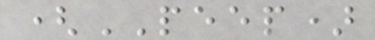(PEEP)
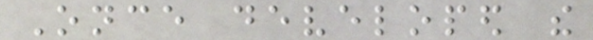Once developed the
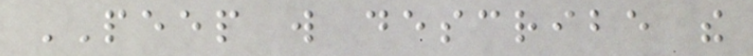PEEP will describe the
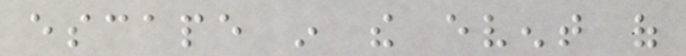escape in the event of
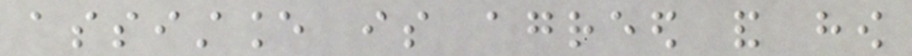assistance is agreed and how
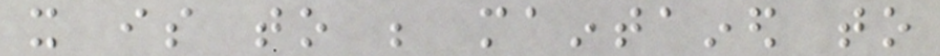it is to be maintained to
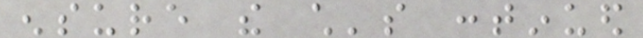ensure the child's continued
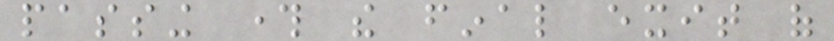passing through the final exit of
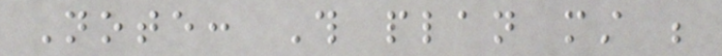Note: This plan must be
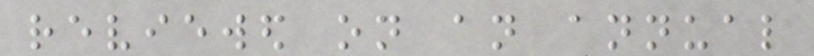reviewed on an annual
